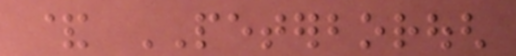& PETERBOROUGH
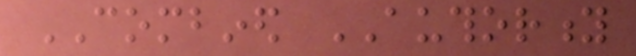COMBINED AUTHORITY
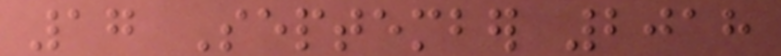17 September 2018
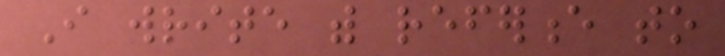I write with reference to
